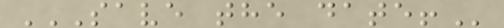SAVE THE DATE!
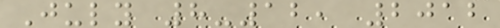July 8-12, 2012
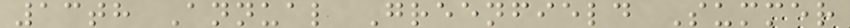13th Annual Greenfield Summer
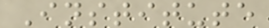Institute
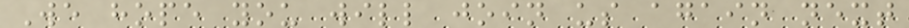We hope you will join us again next
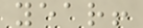year!
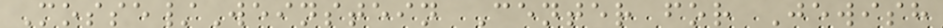Mosse/Weinstein Center for Jewish
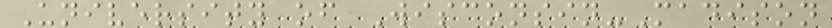University of Wisconsin-Madison
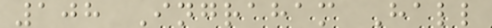108 Ingraham Hall
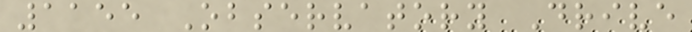1155 Observatory Drive
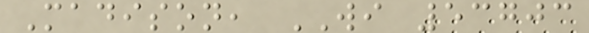Madison, WI 53703
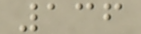136
